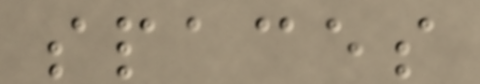spaces
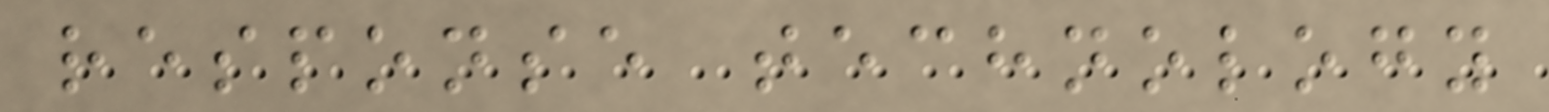response technology
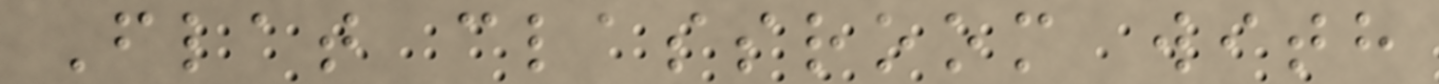Flat classroom with
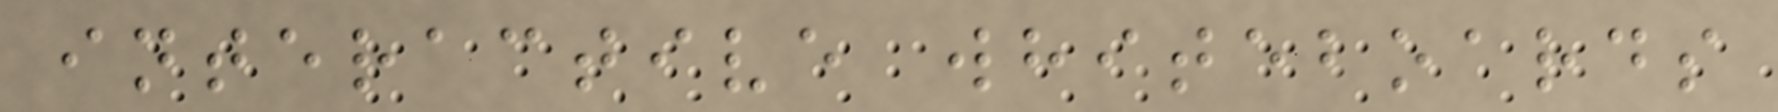interactive whiteboards
